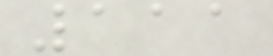111
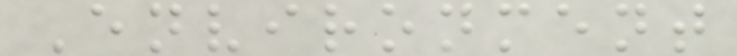Environment
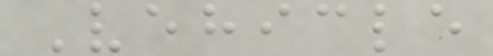Vehicle
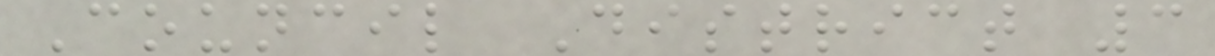Council District 3
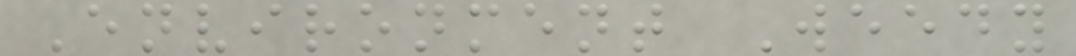Environment Weedy
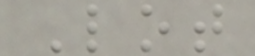Lot
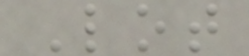Lot
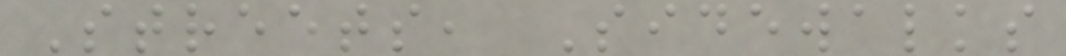Streets, Sidewalks
